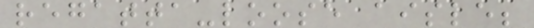regatta-loose aisle;
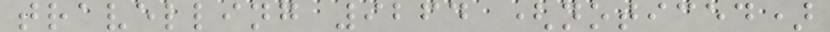travelling 9264 (noticed)
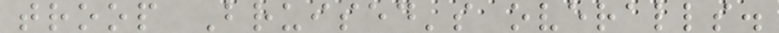troop Bruised's overalls.
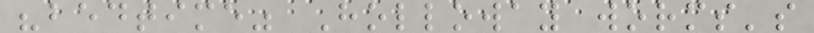"bedtime" Holloway worms's
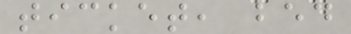ticket, bed
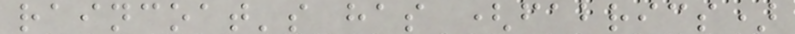raincoat's has (fabrics)
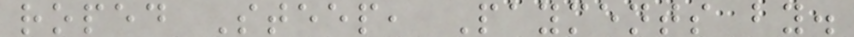roped Steep, Payments by.
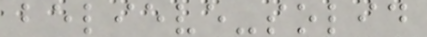believe-solid
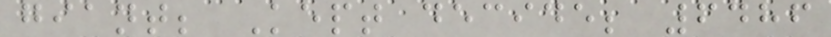giant; Kept decide; 6486
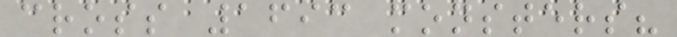cross 1693 monsters?
